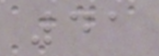41
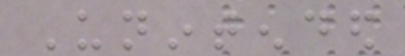Unintended
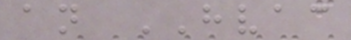an HVAC
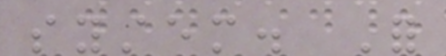system. For
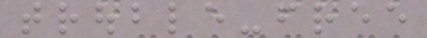trouble-free
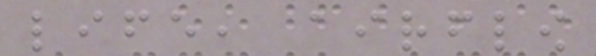life, airflow
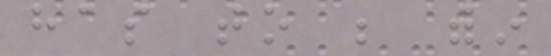has to be within
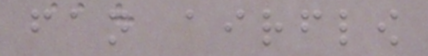fan airflow
